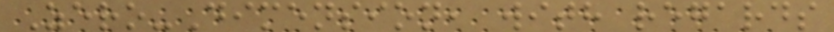Zero-Dimension, with regards
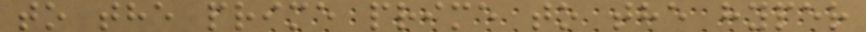to the prime prime to the hyper
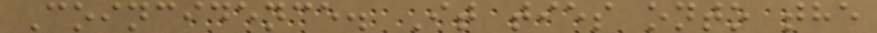Coincidence. It ties onto the
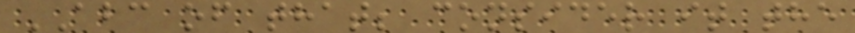ABC of that; consider it the
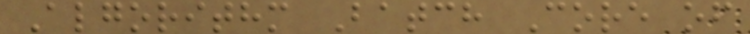Algorithm Batch Core of
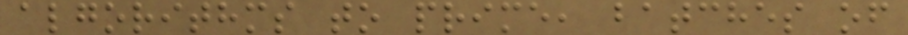algorithms to prime, batches of
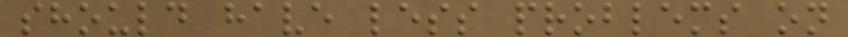should have less problems on
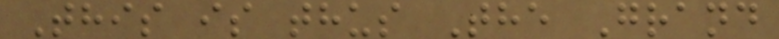This is thus The Grand
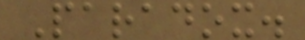Paradox.
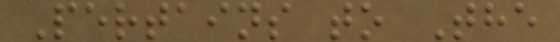Pertains to The
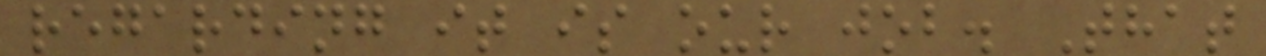regarding it is our job. That
